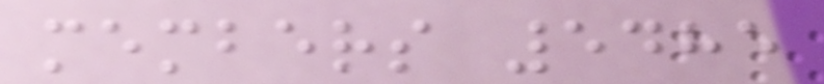members 5485
